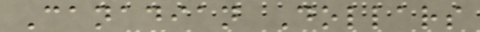Canadian Dollars
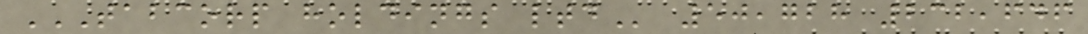TABCORP HOLDINGS LTD 50,728 232,646
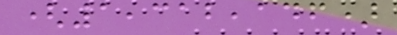(1,312,146)
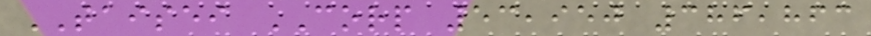TAISEI CORP 53,950 386,863
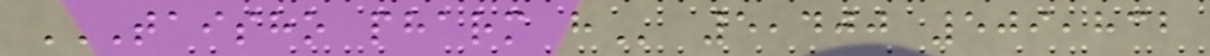TAISHO PHARM H 5,400 509,832
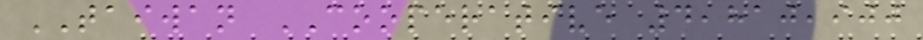TAIWAN COOPERATIVE 4,810,900
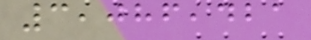3,086,421
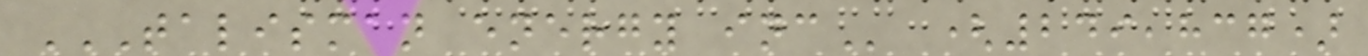TALISMAN ENERGY INC (249,837)
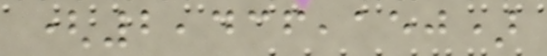(2,436,150)
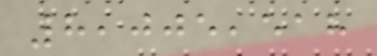8,005,518
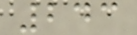243
